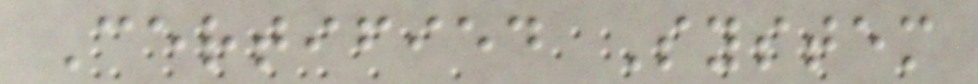Certified System
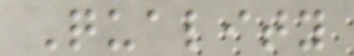Quality
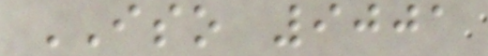ISO 9001
